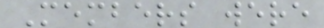Members were
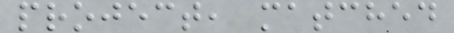project, matched
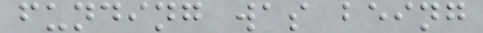funding was being
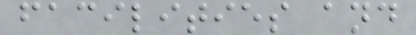facilities and
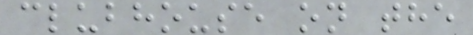clubhouse on the
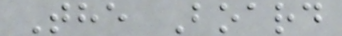The Board
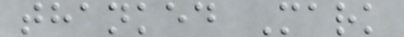thanked Mark
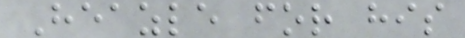Heazle for his
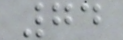74
